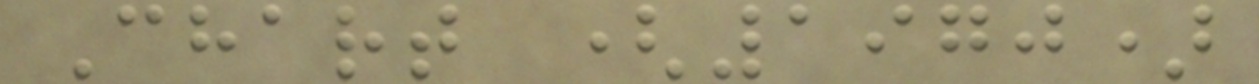Chart (1970)
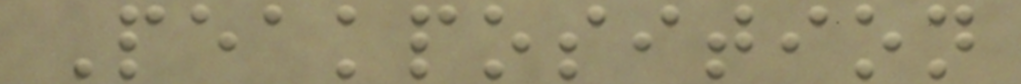Peakposition
